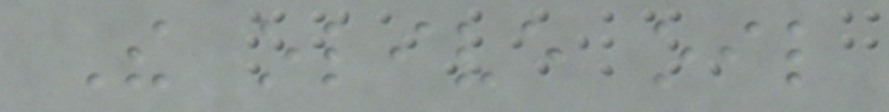The olive oil
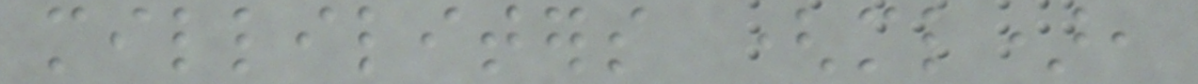milliliters (ml),
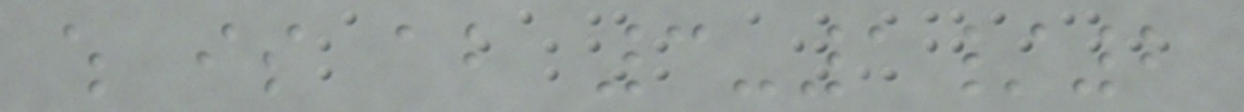which is about 3-1/2
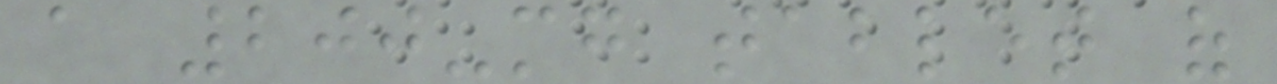a 200-mg tablet of
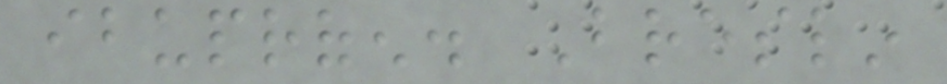ibuprofen. Breslin
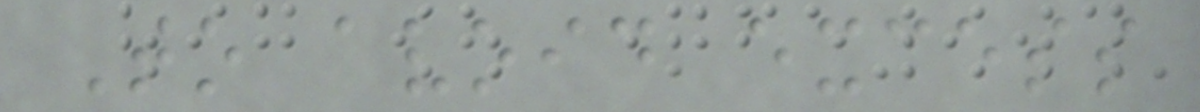To avoid excess
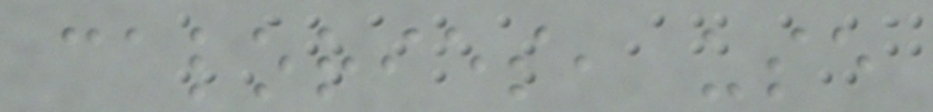calories, use
